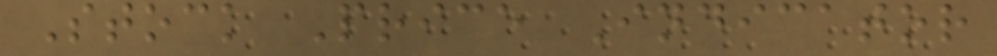Stock Price Indicator
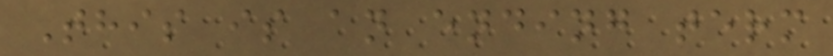This is an ending term
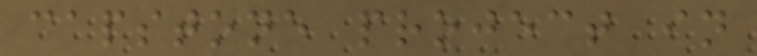capstone project in
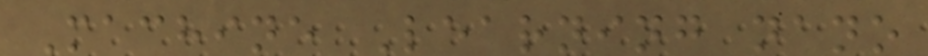Machine Learning nano
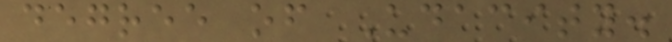degree of Udacity.
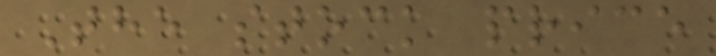The stock price
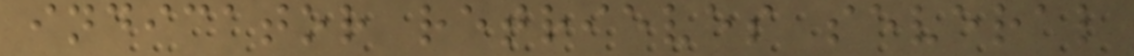indicator retrieves several
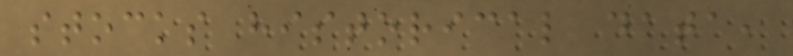stocks historical data,
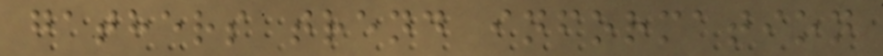gathers trend information
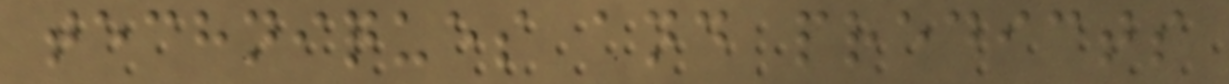techniques and predicts
